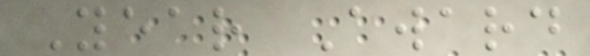Year Award
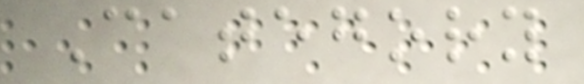Category
